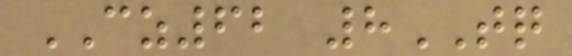CZ62 8TQ
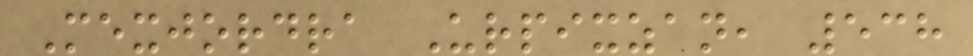Mexjordra Urpixzan, 538
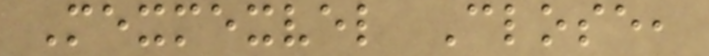Mexmexvel Close,
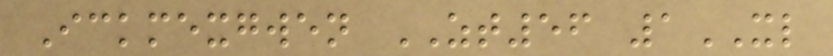Ickmexgwen ZT56 1XL
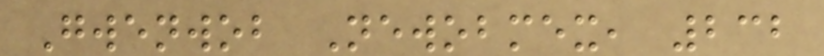Gwenwob Newobmex, 232
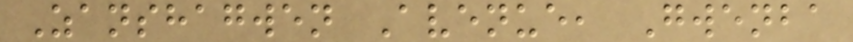Zanshagwen Avenue, Gwenba
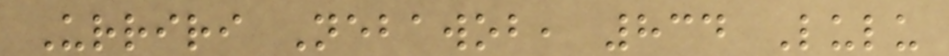Urriri Nebawob, 834 Lulu
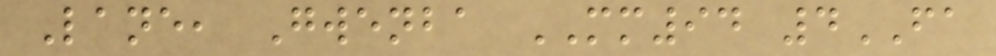Lane, Gwenba MM94 4FA
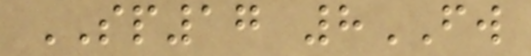SP17 8FW
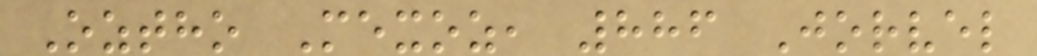Oztho Mexoz, 886 Jorvel
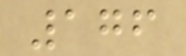176
